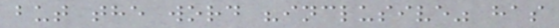but the word "inclusive" has
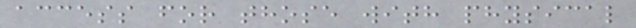access for those with physical
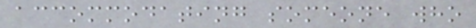accommodating someone who
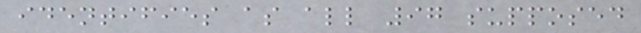identifies as all 97 supposed
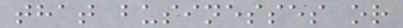that businesses or
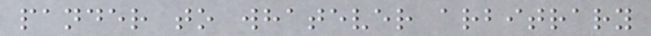pander to whatever arbitrary
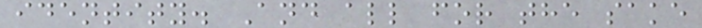identity. And all for the sake
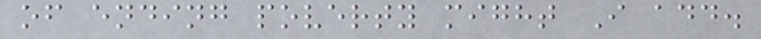of ending poverty might I add.
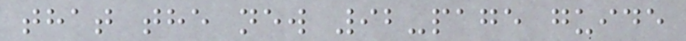that the new 92-page guide
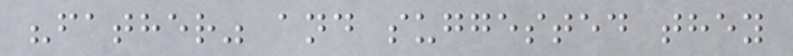"father" and suggested they
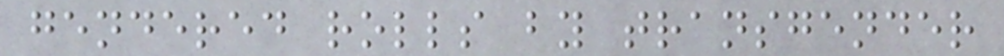gendered rolls by transgender
